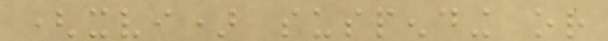(xvi) suspending or
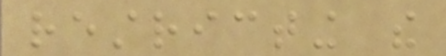restricting the
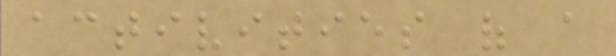activities of a
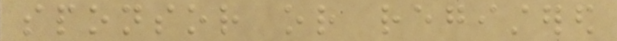sponsor or registered
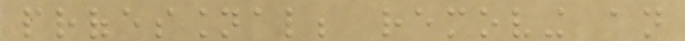professional; removing an
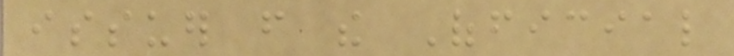issuer from the Official
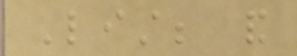List; and
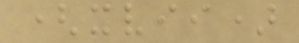(xvii)
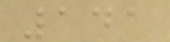141
